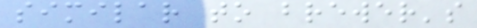similar to brewer's
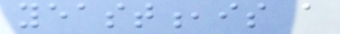yeast,is a
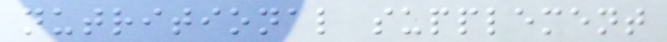nutritional supplement
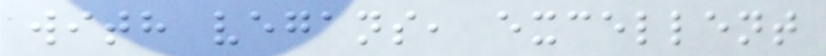with vegans, excellent
